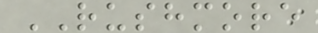RUSHMORE
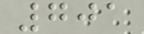701
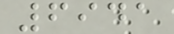6941
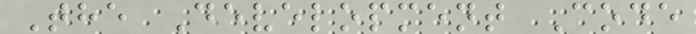The Development Code
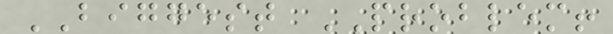BIGGEST PROBLEM!
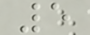5
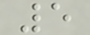5
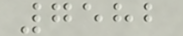7582
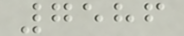7586
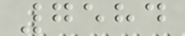7584
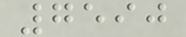7590
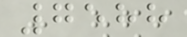7588
